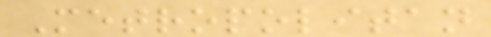Metropolitan
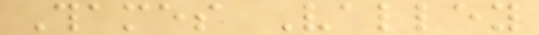Thames Valley
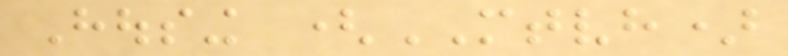Housing (MTVH)
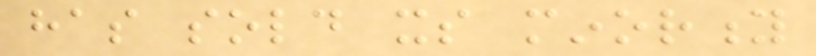has sold its minority
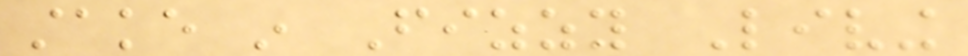stake in Fizzy Living
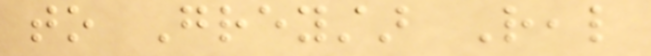to Greystar Real
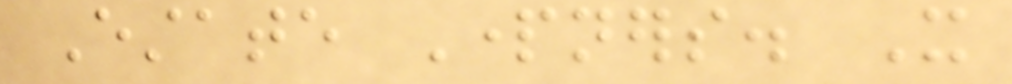Estate Partners. It
